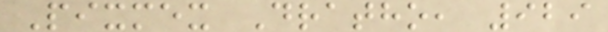Pixmex Dratho, 929
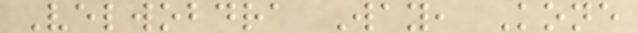Velwobdra Way, Kone
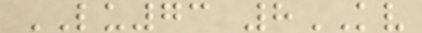LU73 8KV
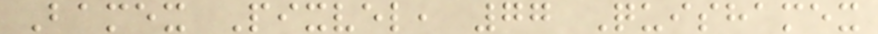Bamex Pixvel, 77 Quishamex
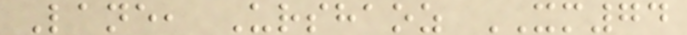Lane, Urshaoz XM74
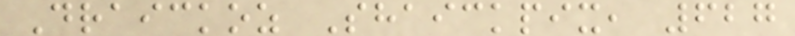Draickoz Shaickpix, 627
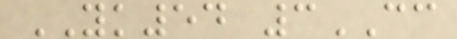YK54 3CC
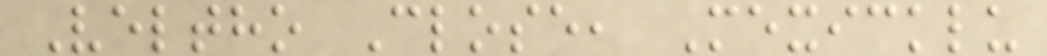Veltho Close, Mexicklu
